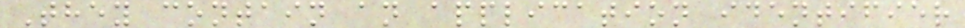They contain an application identifier
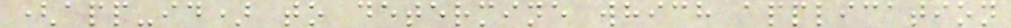(app-id) to determine which application
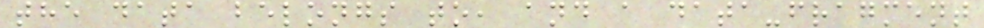the data belongs to, and a data-fragment
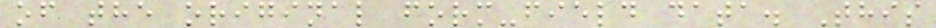of the original form-field data. This
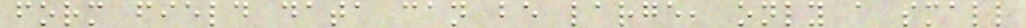form field data can be large, only a small
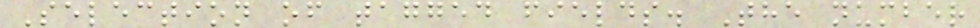Selection of tagged fields. The number
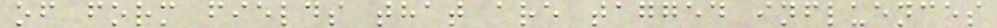of form fields that are tagged influences
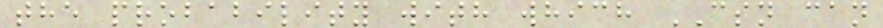the probability with which CSN can
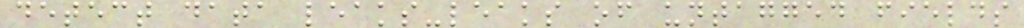detect data leaks-leaks of untagged fields
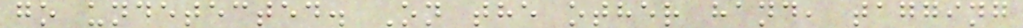go undetected. On the other hand, tagging
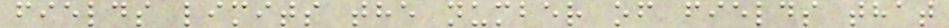fields limits the number of fields that
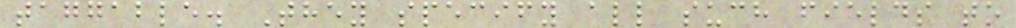taggable. They specify all such fields to
